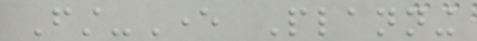First-Ever Planning
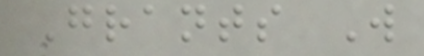Grants Will
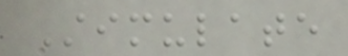Stimulate
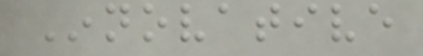Innovative
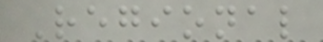Regional
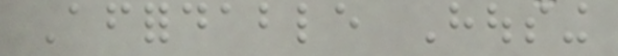Affordable Housing
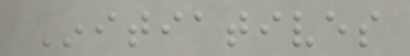Initiatives
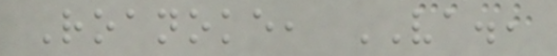Roanoke, VA.,
